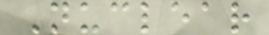Nuclear
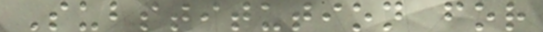Substitution for
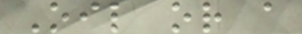Oil or a
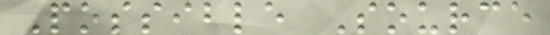Possible Source
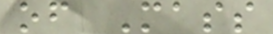of Mass
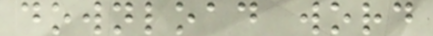download word
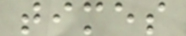times
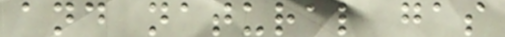and natural gas
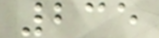235
